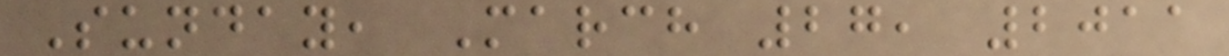Sunday, March 27, 2011
